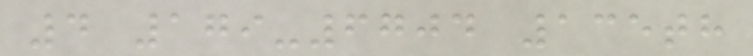4 179-6704 135th
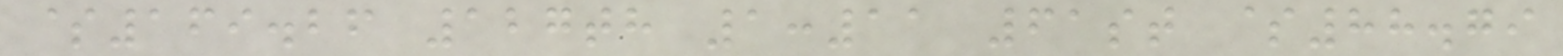$169.26 127th 1:11 61st $88.79
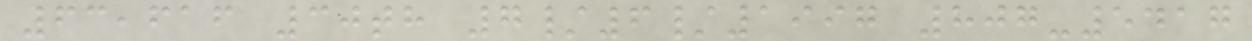63,616 30th 7/6/1997 807-5417
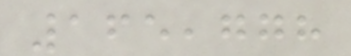165,778
